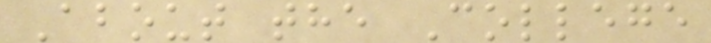About the College
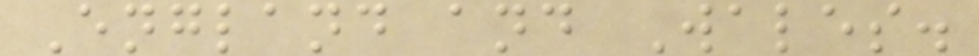England and Wales.
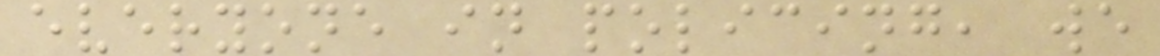everyone in policing, we
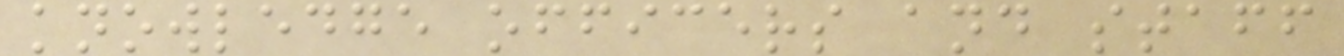knowledge officers and staff
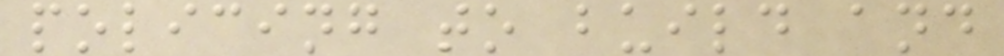policing to build and
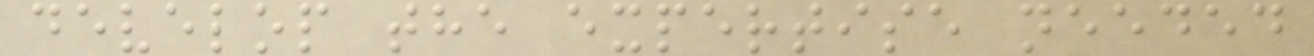develop the expertise needed
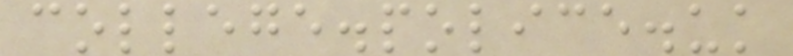college.police.uk
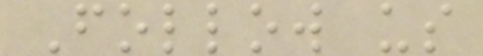Follow us
